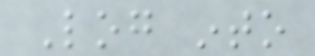Log into
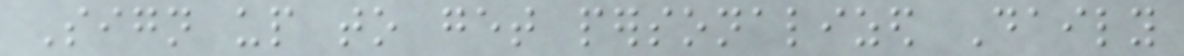Sign up to get personalized Daily
